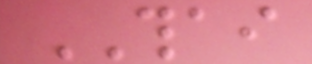THAI
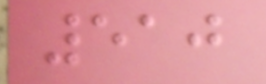510
